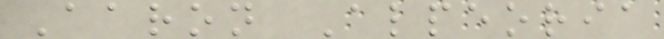Aaron Alpeoria
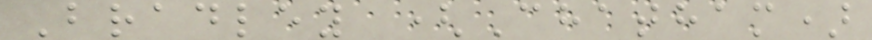Bradley (Chatham)
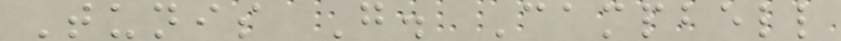Tunis G. Campbell
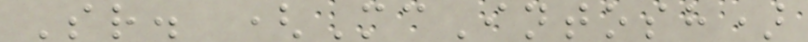Sr. (McIntosh)
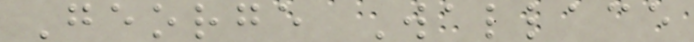George Wallace
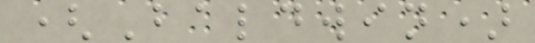(Baldwin)
